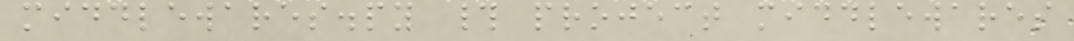middlewares.py # project middlewares
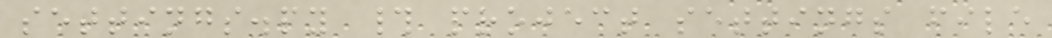settings.py # project settings file
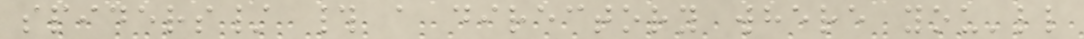spiders/ # a directory where you'll
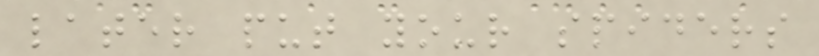later put your spiders
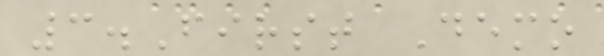3.First Demo
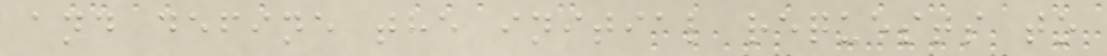and define the initial requests to
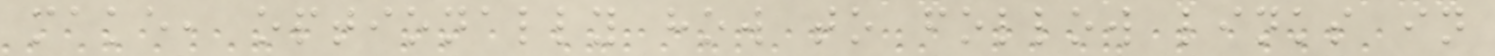make, optionally how to follow links in
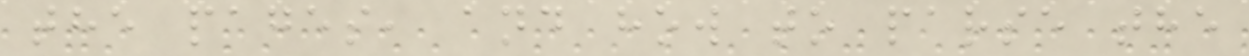the pages, and how to parse the
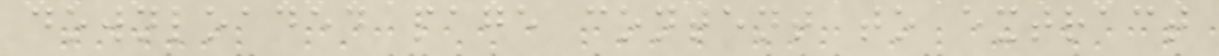downloaded page content to extract
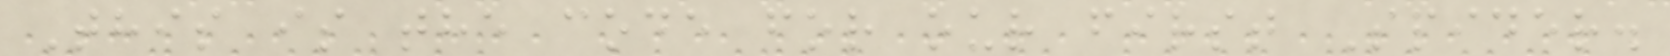This is the code for our first Spider.
